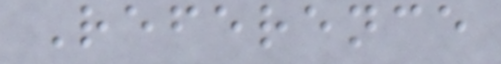Reference
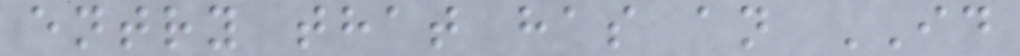entry that has an ID
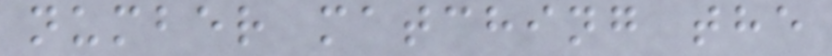number matching the
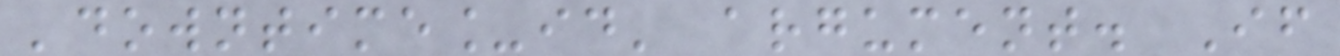'downtime_id' argument. If
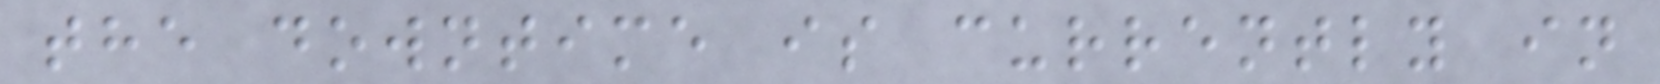the downtime is currently in
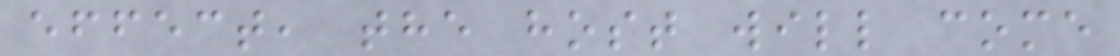effect, the host will come
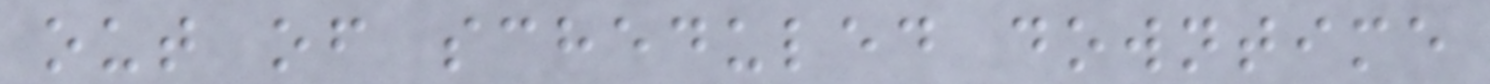out of scheduled downtime
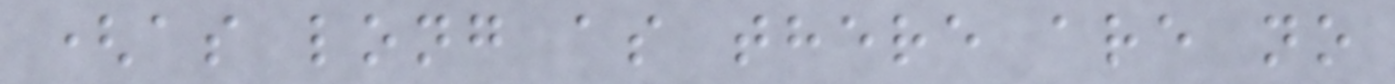(as long as there are no
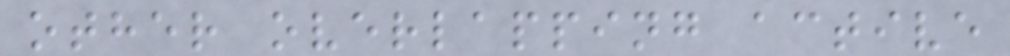other overlapping active
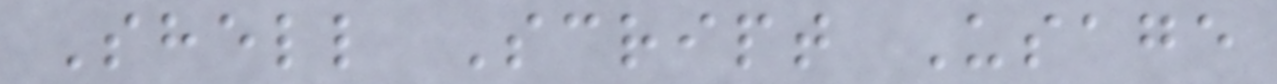Shell Script Usage
